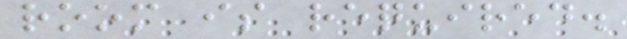room is required.
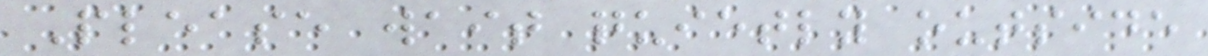Please wait quietly outside
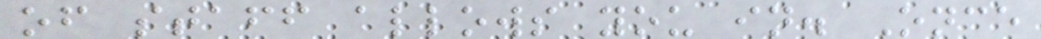of staff allows you in. Once
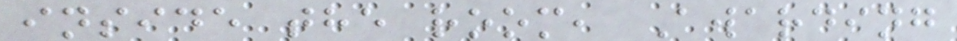inside the room, Awarding
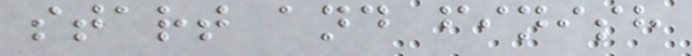start and finish
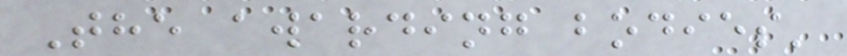The awarding bodies'
